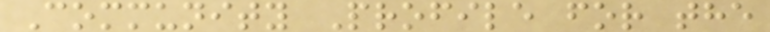Community Profile for the
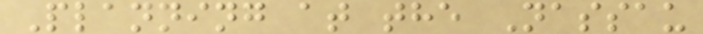Planning at the Nassau
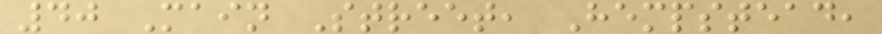40 Main Street, Hempstead,
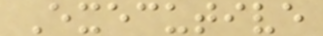Executive
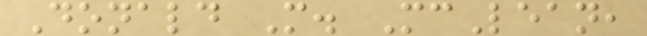Donald M. McLean,
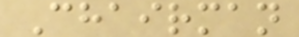Chairman
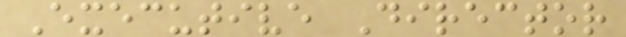Executive Director
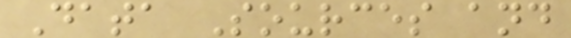Data Sources and
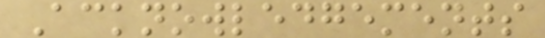Acknowledgements
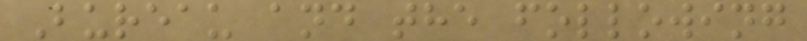Bureau and the following
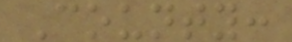County:
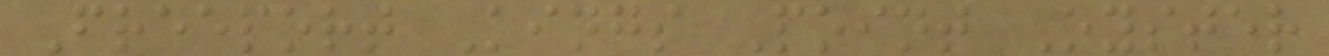Freeport Kings Point Oyster
